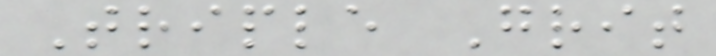Triple Grit
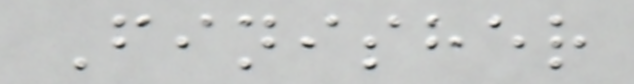Finisher
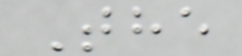The
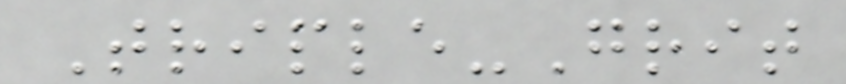Triple-Grit
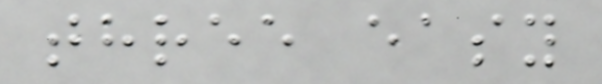three easy
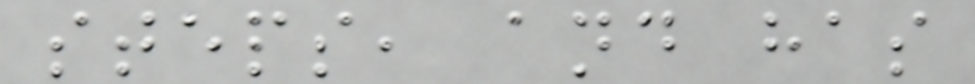steps, and has
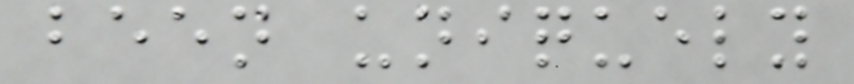been uniquely
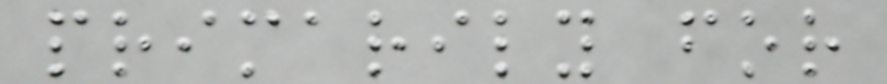primarily for
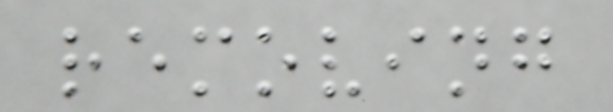removing
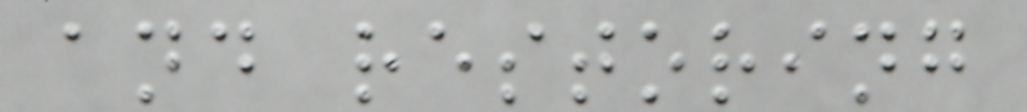and restoring
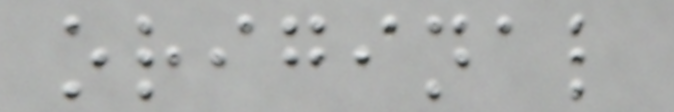original
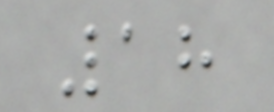18
